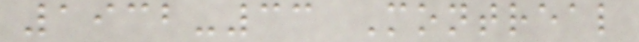1932-33 Montreal
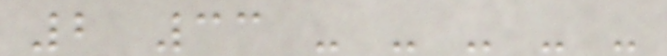2 33 - - - - -
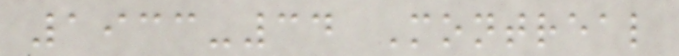1933-34 Montreal
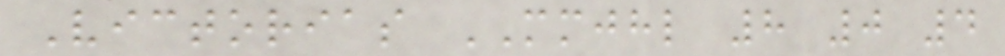Victorias MMJHL 8 0 4
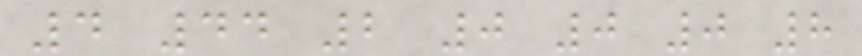4 44 2 0 0 0 8
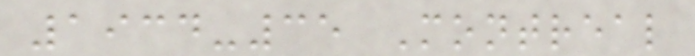1934-35 Montreal
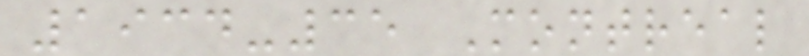1934-35 Montreal
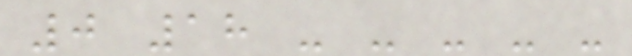0 18 - - - - -
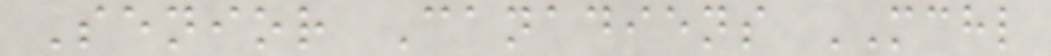Senior Canadiens MCHL
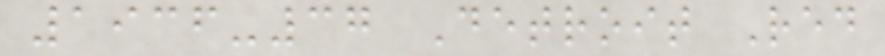1936-37 Detroit Red
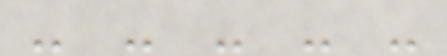- - - - -
